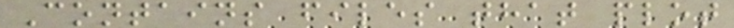Contains files that plot
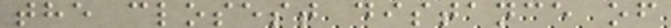the closest distance of
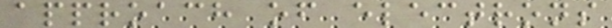approach of electrons
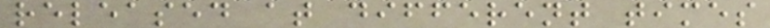released at different times
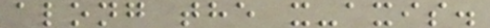along the x-axis.
